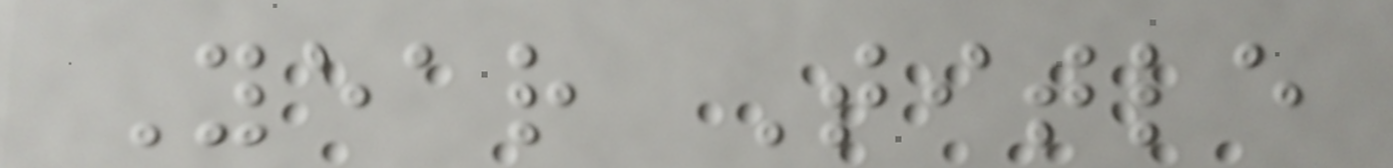Year Title
